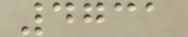4731
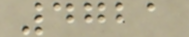4721
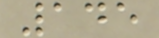145
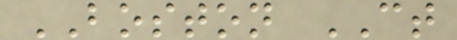BOSTON CT
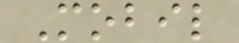Mobil
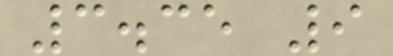3.35 9
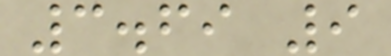3.69 9
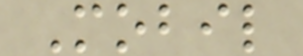Mobil
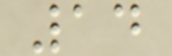14
